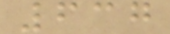637
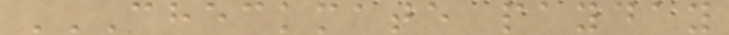CHECKMATE PAYDAY
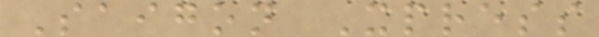Saigon Xpress
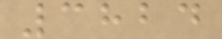3824
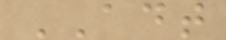ADT
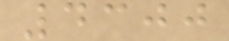4300
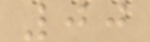00
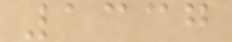1337
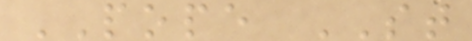POPE ST
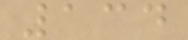134
